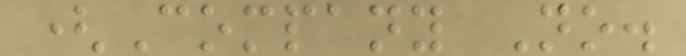(Company No.
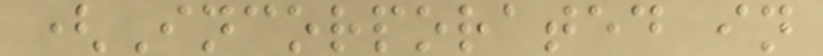(Incorporated in
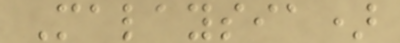Malaysia)
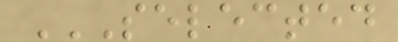SELECTED
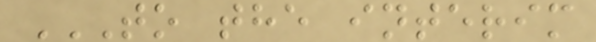TO THE INTERIM
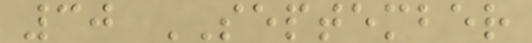30 SEPTEMBER
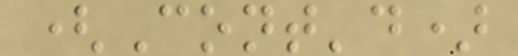(Cont'd)
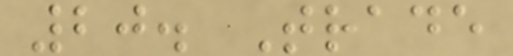20. Trade
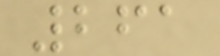261
